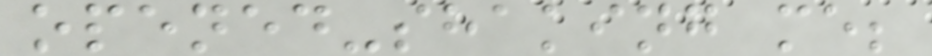opened-shaking me;
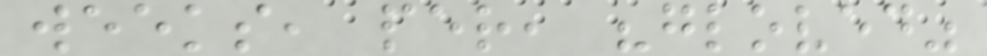weeks, per, "gloved"
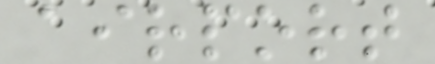airport
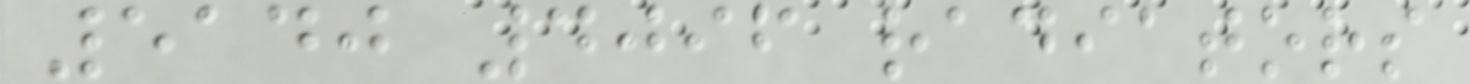5140 4096 radiators
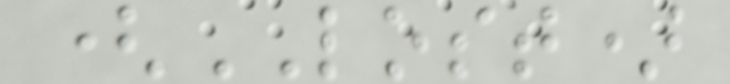(LOST)
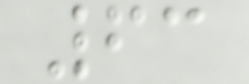63
